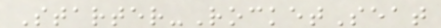Starter-RocketSeat
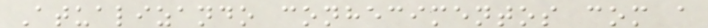Atualizando conhecimentos com a
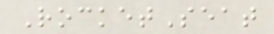RocketSeat
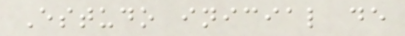Estudo inicial de
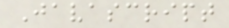Javascript
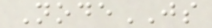NodeJS
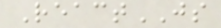ReactJS
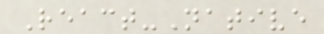React-Native
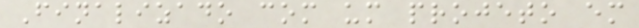Finalizado com um projeto em
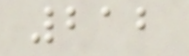212
